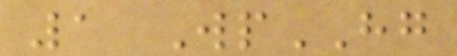1 WpHG
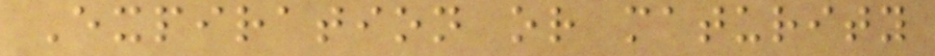Expiration or maturity
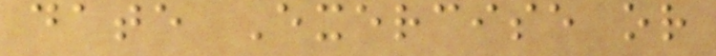date Exercise or
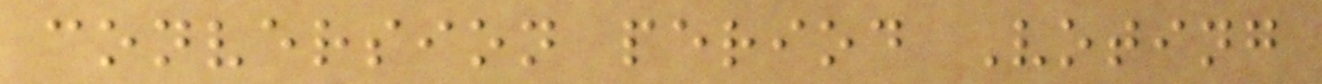conversion period Voting
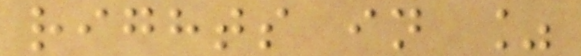rights in %
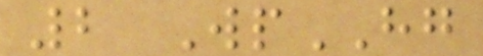2 WpHG
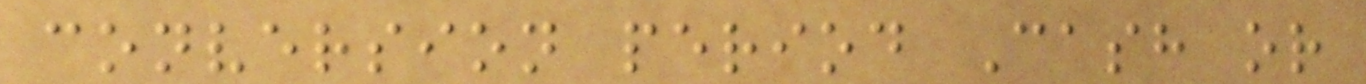conversion period Cash or
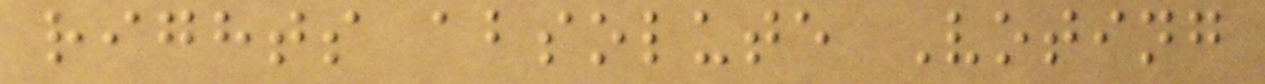rights absolute Voting
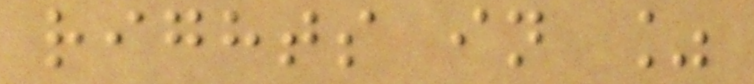rights in %
